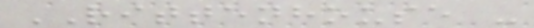RITTENHOUSE -
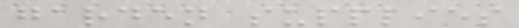garden supplies
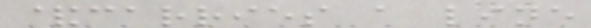&carries a line
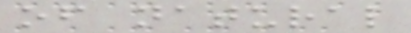of natural
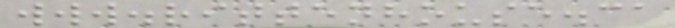www.rittenhouse.ca
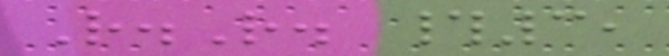R.R. #3,
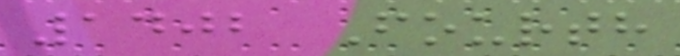1402 Fourth
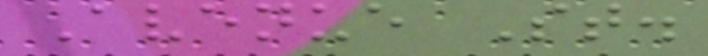Avenue St.
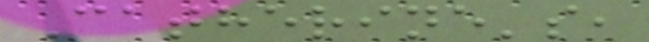Catherine's,
